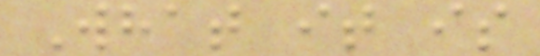What it is
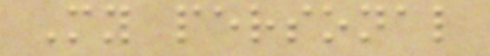My personal
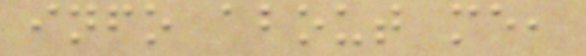info about me,
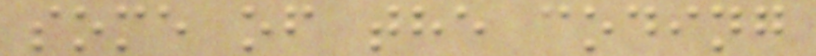some of the coding
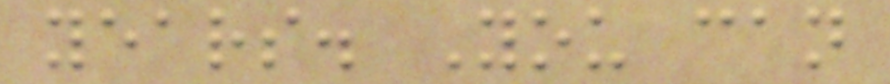years. You can
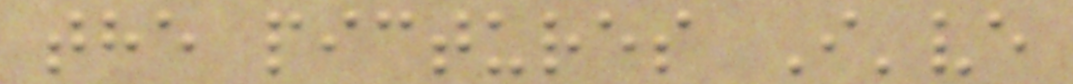the pictures I've
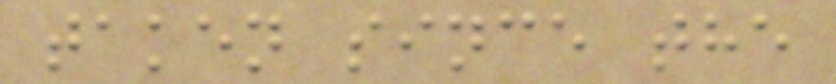taken since the
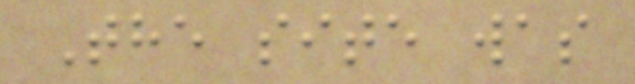The site was
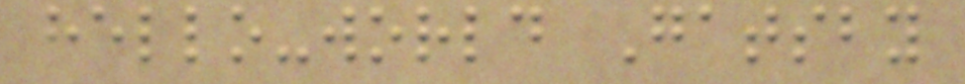hello-world Gatsby
